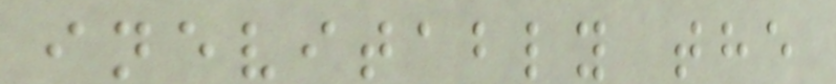inevitably the
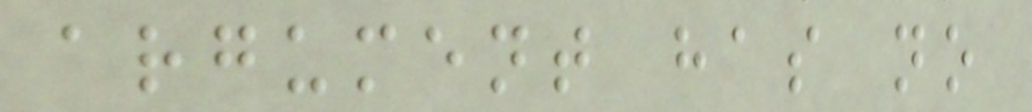argument has no
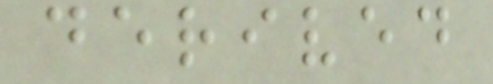derived
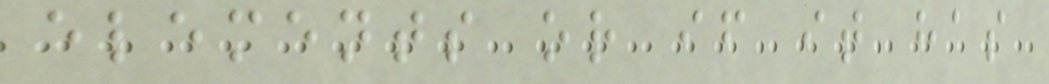elements or if it has
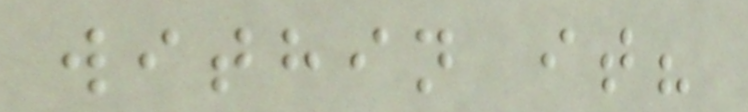within it?
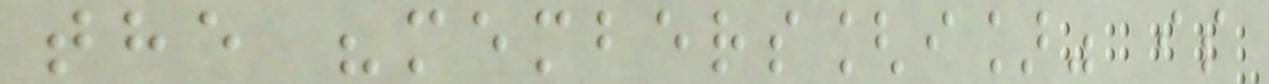the "members[i]" is
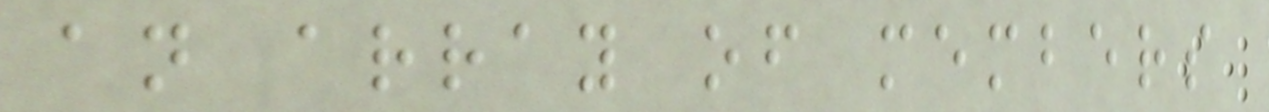an array of members
